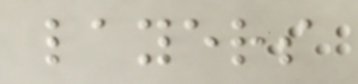layers
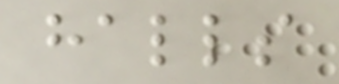halls
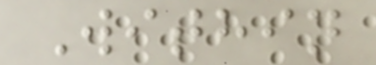Within
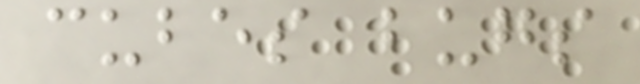cubes bugs
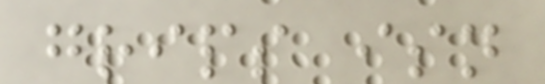grips isn
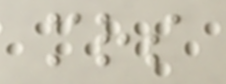mrs
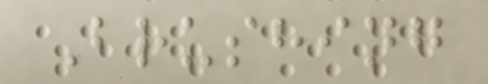Brushing
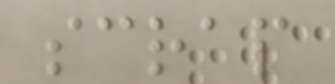scrap
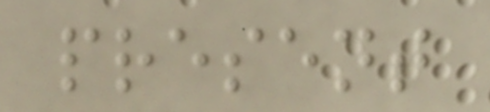present
